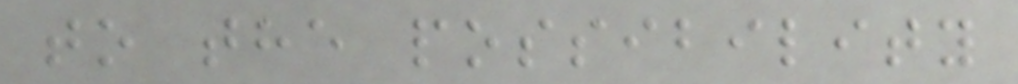to the possibility
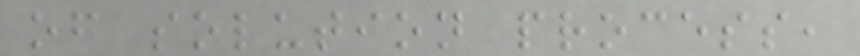of solution process,
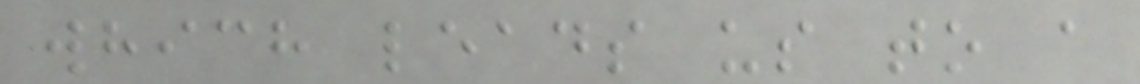which leads us to a
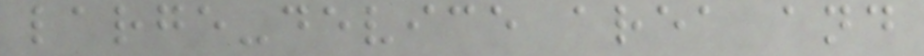large-device area and
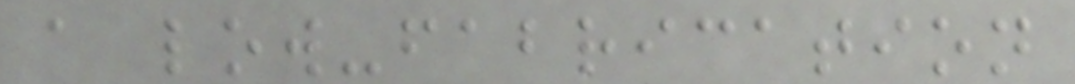a low-fabrication
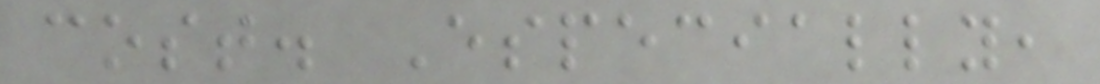cost. Especially,
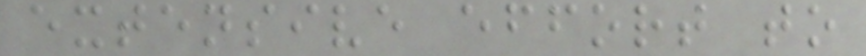extensive effort to
